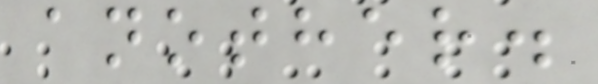another.
